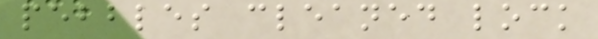pebbles cleaned lock
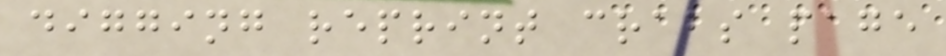digging reprint crabs page
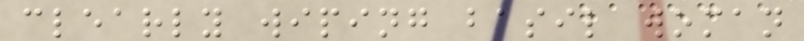clearly wiping basil woman
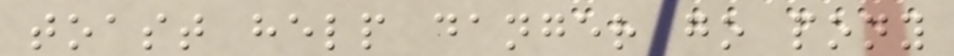toast help danger go pony
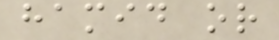hamid or
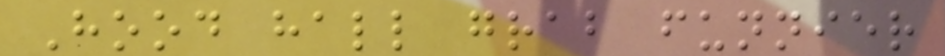Hood hall grab funnier
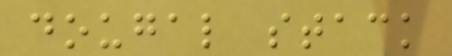dougal stack
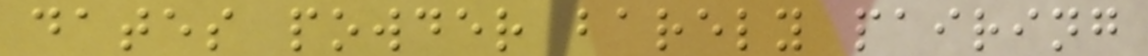dates powder barely pairing
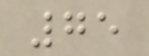75
